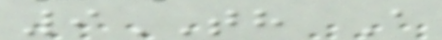9TH A
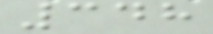348
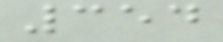354
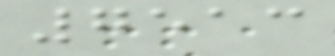7513
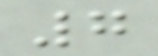7
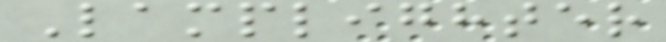Lamplighter
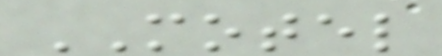MOTEL
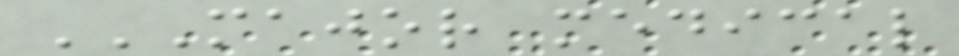MAJOR MEDICAL
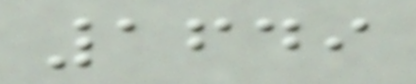1649
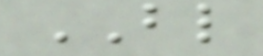BL
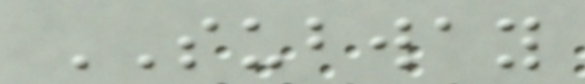SUBWAY
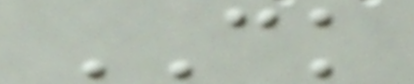CK
